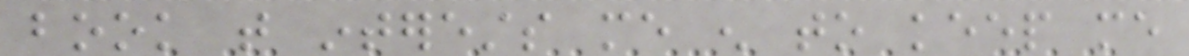book that interests me enough to keep me
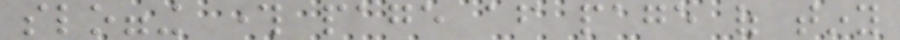slogging through page after page of tiny
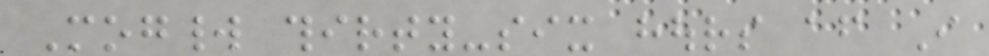Mogworld thirty-six hours after I
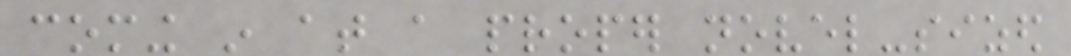coming in at a proper novel-sized
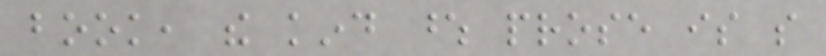book, the kind whose prose is so
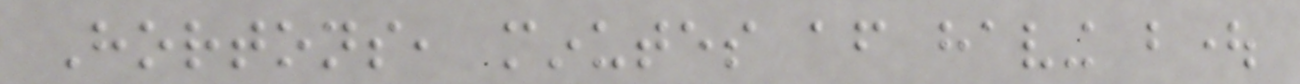Hortons, minutes after having bought
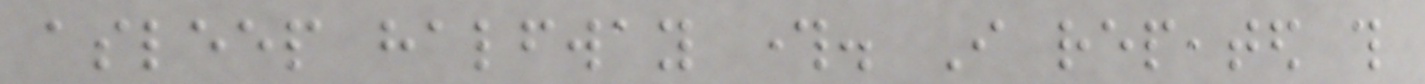asleep halfway through. I repeated this
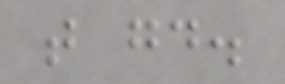that good.
